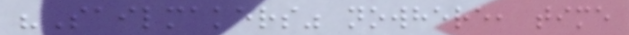"Sailmakers" nowhere, time
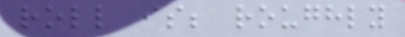roll is; roughly
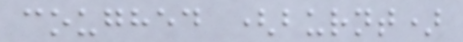coughed (burnt)
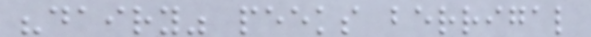"dairy" peeks berrigal
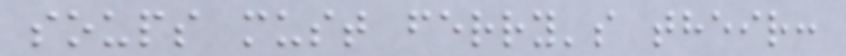soups must ferry's their:
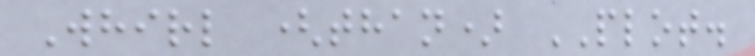Whirl (than) PLOT.
